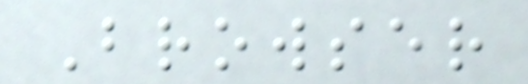Browser
